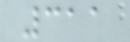311
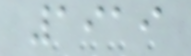1919
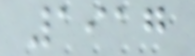1917
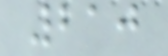210
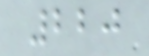220
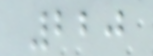220
